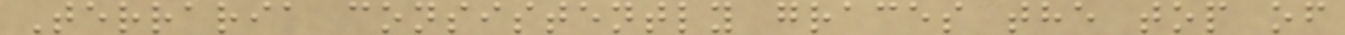Terraria consistently graces the top of
